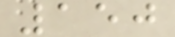150
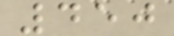450
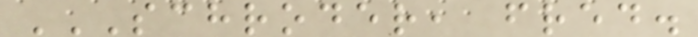SCHRODER, FRED.
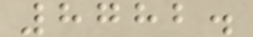8782.
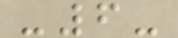-6-
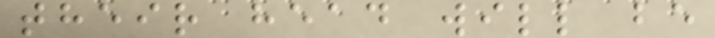their head will be
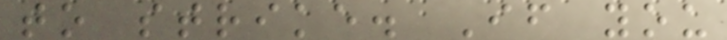to strike. If you
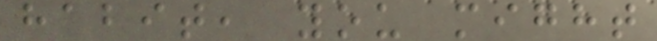habit, you might
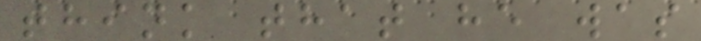think that he was
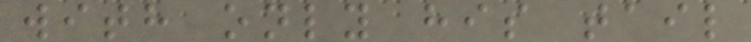with only his tail
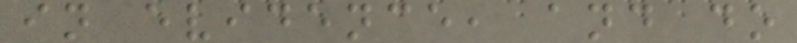in evidence, and do
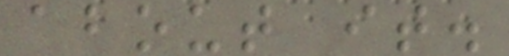about it.
